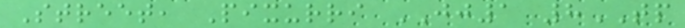Street, Pixurri JJ1 8TP
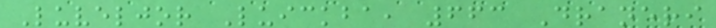Luveljor Luickba, 663 Draneri
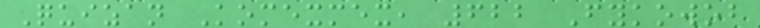Quizan Komexmex, 622 Fykowob
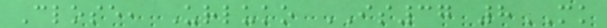Close, Urluko IS37 8MK
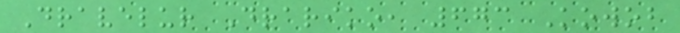Dravelur Drariko, 673 Kowob
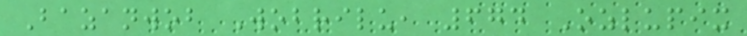Bazanwob Wobrilu, 674 Ozlupix
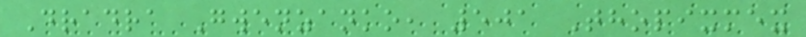Dradra Gwenzanko, 501 Thopixmex
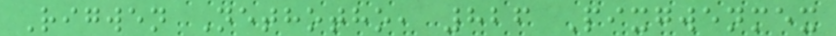Rigwen Nethotho, 826 Pixgwenmex
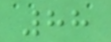88
